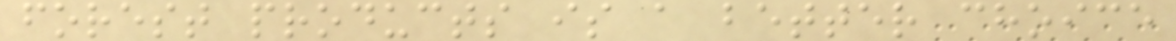forest products is a better choice
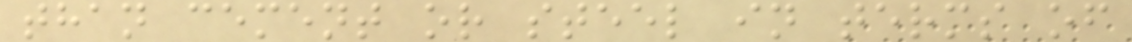than cement or steel in terms of
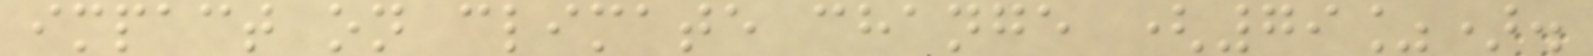impact on climate change (79%).
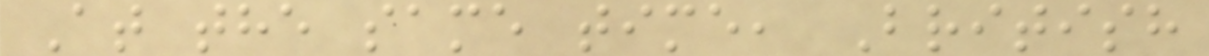At the same time, British
